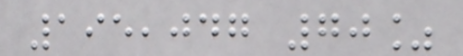195,047 70%
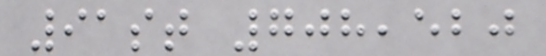91st 708,520
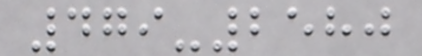479-2580
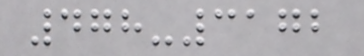478-3172
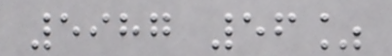5987 56%
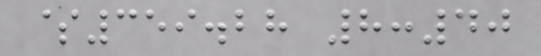$359.28 8:40
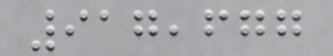917,677
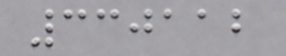330112
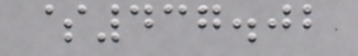$437.02
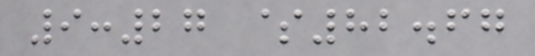9:27 $82.67
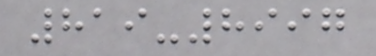819-8997
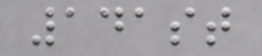141st
